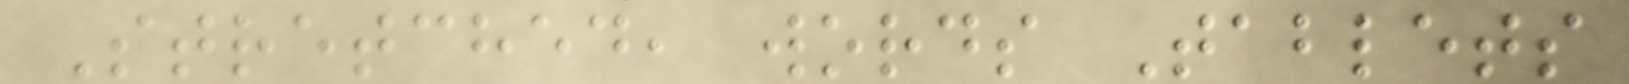Stretched, words Tablets
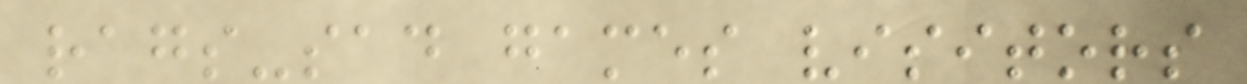rags-sad games visitors
